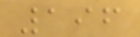196
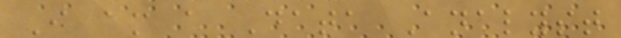I am a Data Analyst
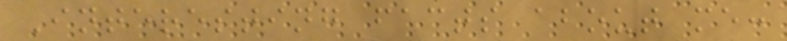Interesting facts about me:
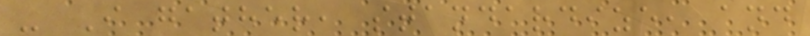- I gather, standardize, and
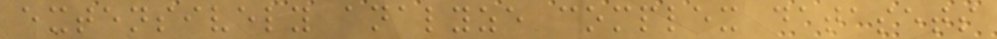extensively analyze complex datasets
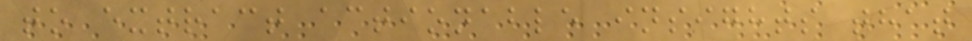to extract actionable insights that
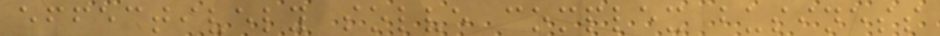effectively solve complex business
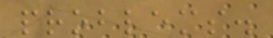problems.
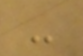-
